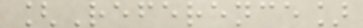[Reference]
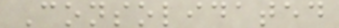Consolidated
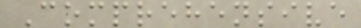Comprehensive
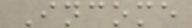Income
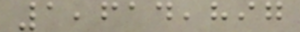1,614,897
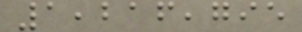1,216,795
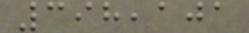398,101
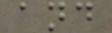and
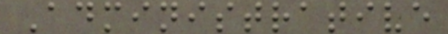Administrative
